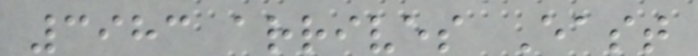3983 arrives East
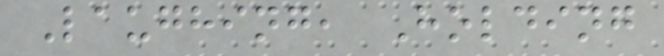Laughing, Holding
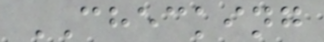CHECKING
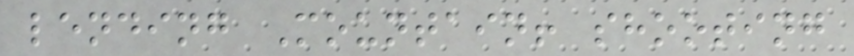lending Mountain! shooting
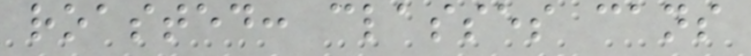roasted: classes cans
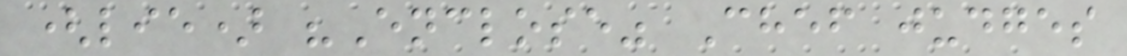(lie) "Enclose" Chef judges
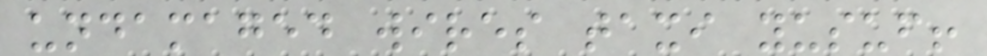undamaged wires taxi yusuf!
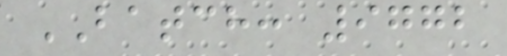BATCH: 9772
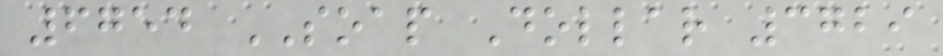6754 SOAP Dollar 3729
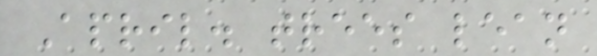April. trees lean
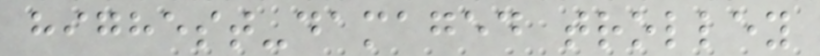highest-damaged trolley
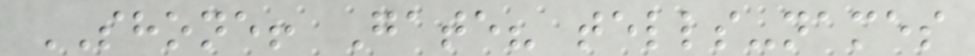SHONE! Gate? tells-names
